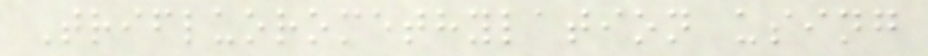Trifluoromethylation using
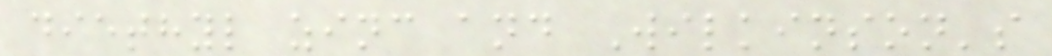diethyl zinc and Wilkinson's
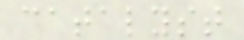catalyst
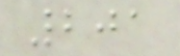201
